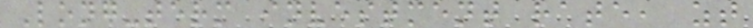Long-term investment rate, zt
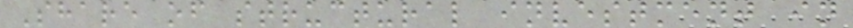Share of structural investment in
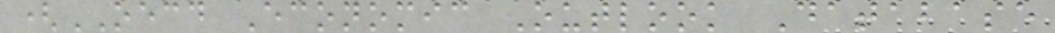(OECD Economic Outlook Database
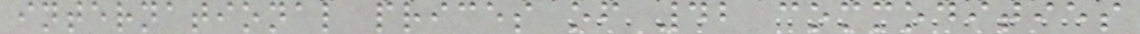international prices of 42 commodities
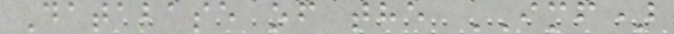Database of the IMF)
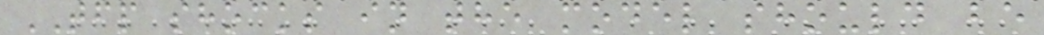TFP shocks in the model should be
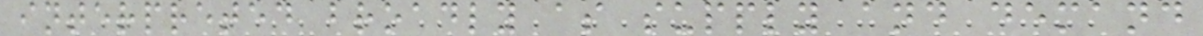interpreted broadly as supply and demand
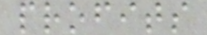profits
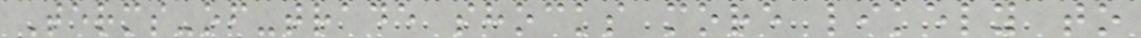Terms-of-trade shocks more likely to
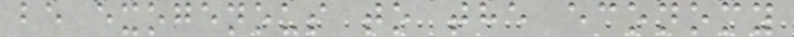be exogenous to the economy
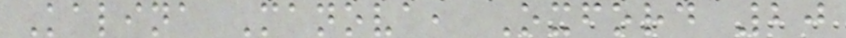Kalina Manova, Oxford 20
